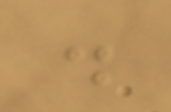.
